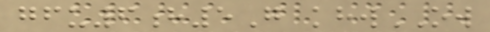gfu6h5G khwOW
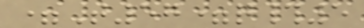=T57=q#5
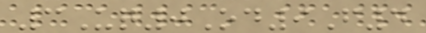3Uq0Od9F4
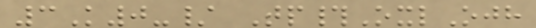3K0-/ Tp#OxlOjh
